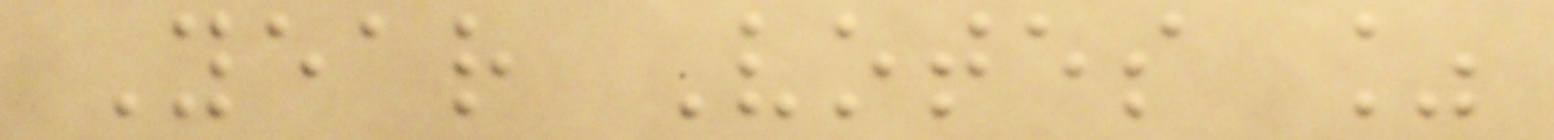Year Votes %
